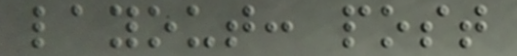layout: post
